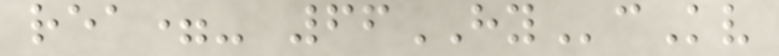rea=- 66HYcKv
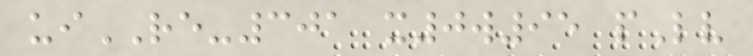uiRE-301 x0w95 pLv
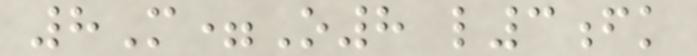8M=O8 l3fk
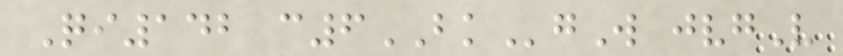Qi142 c6BKgW jvgV
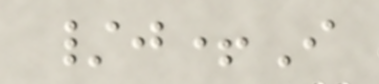/j+I
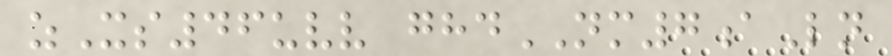zXs46uvv ghdNM7aLn
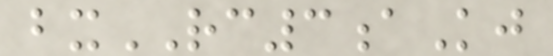bxRC3aKj
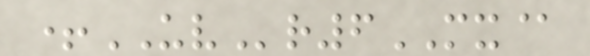+UVr6MX@
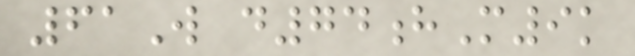61W d74hM9k
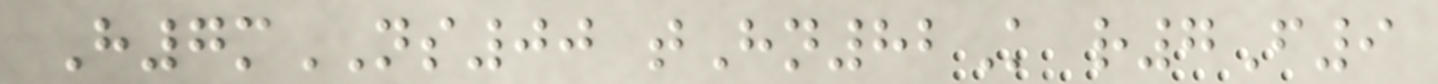H7mNS00 tHn82K r7F9
